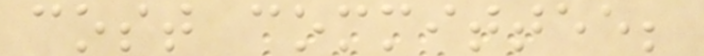cost committee;
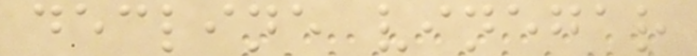decline vinegar
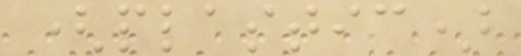(plastic)
